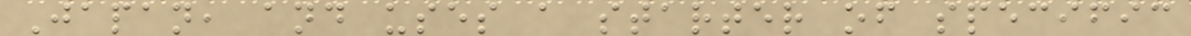Japan, and uses a starter of specific
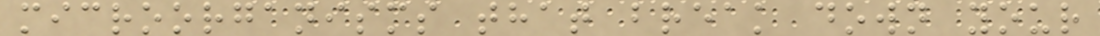microorganisms that break down your
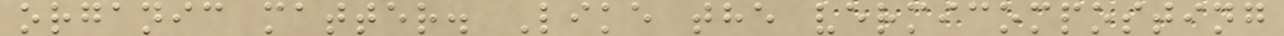organic matter. Like the vermicomposting
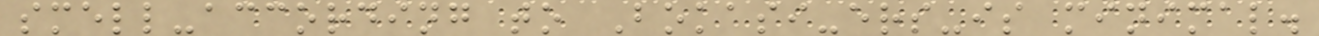smell-according to Bokasi-ers-is minimal.
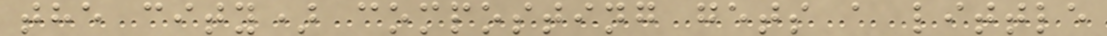the city) composting gets a little
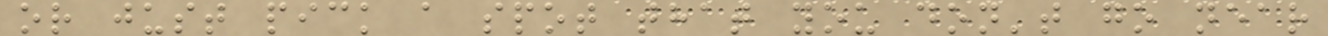or just pick a spot that you don't go near
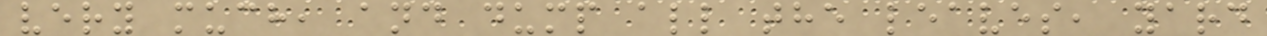very much, and dump all the leaves, yard
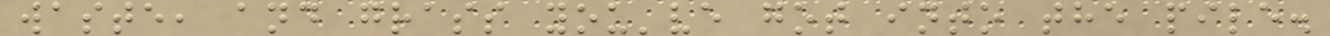waste, and grass you've got into the pile.
